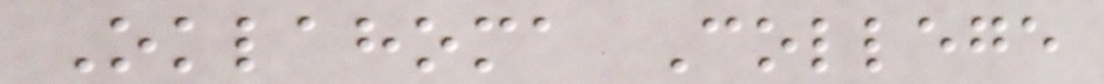Oklahoma College
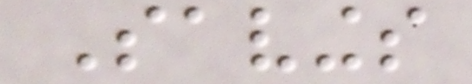Savings
